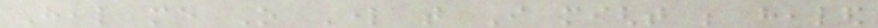Heal me O Lord that I might be healed
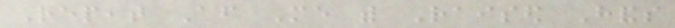Repeat After Me with Raised Hands
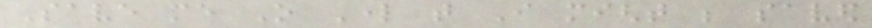Save me O Lord that I might be saved
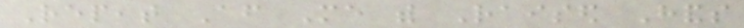Repeat After Me with Raised Hands
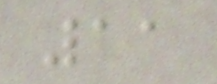11
